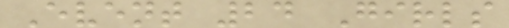Event 24 Girls
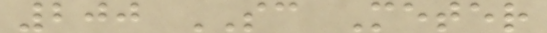200 SC Meter
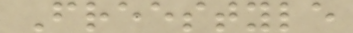Freestyle
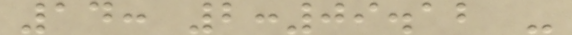14: 2:09.12 -
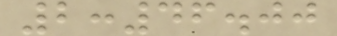2:46.00
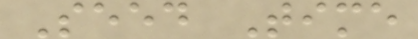Seed Time
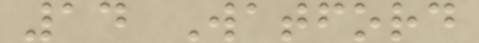14 Watford
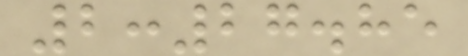2:27.85
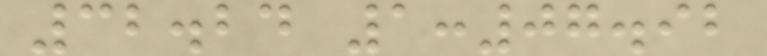32.24 1:07.92
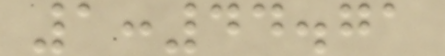1:44.71
